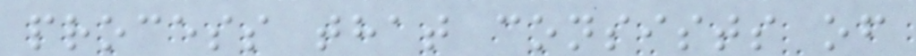process that consists of
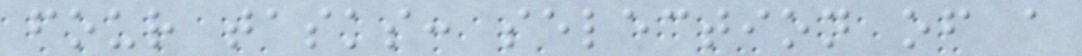four tasks: selection of a
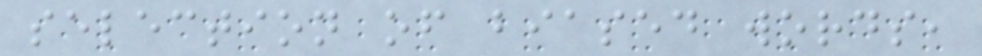selection of biased words,
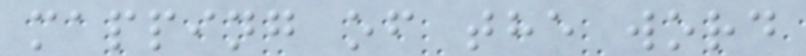mapping of the word
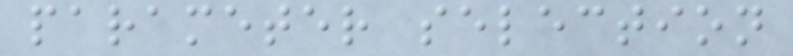parameter selection
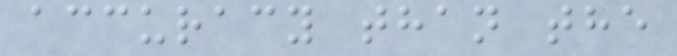accuracy than the
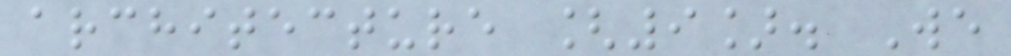architecture [9]. We
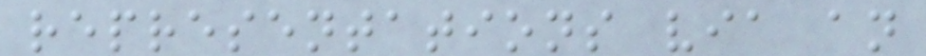representations via an
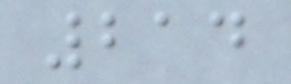214
